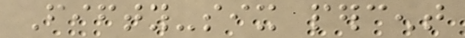Fifty-six percent
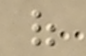of
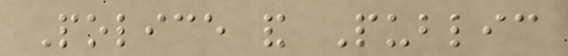Police and Public
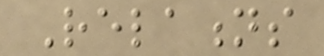Relations
